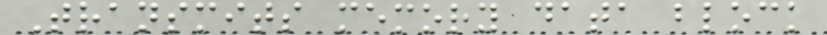Transmits memory data block
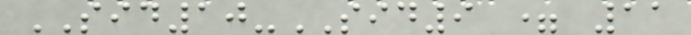SID10-SID9 = 11
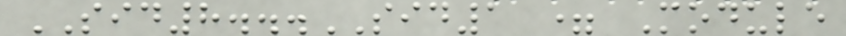SID8...SID1 = Module
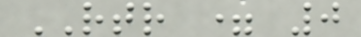RTR = 0
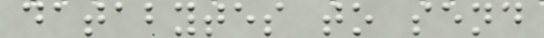databytes to send
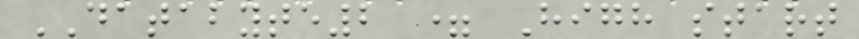DATABYTE2 = High start
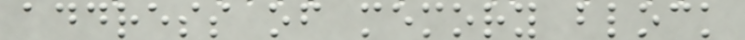address of memory block
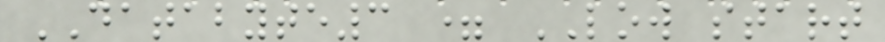DATABYTE3 = LOW start
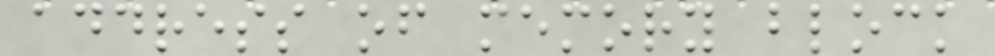address of memory block
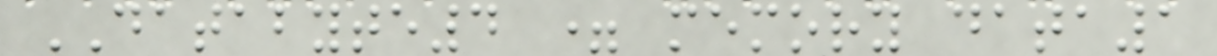DATABYTE4 = memory data1
